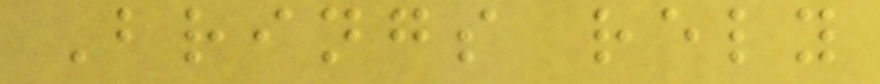Brings rely
